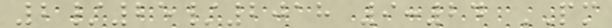2/25/2018 9:24 PM
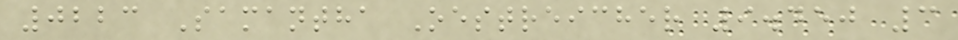0223 Samantha Oestreicher 9.450 3
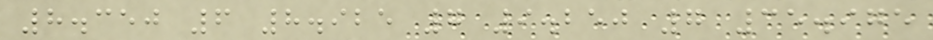8.350 6 8.925 7 9.250 7 35.975
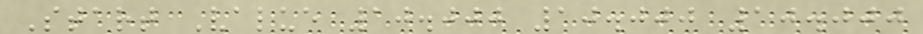Start Value 10.000 10.000 10.000
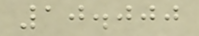10.000
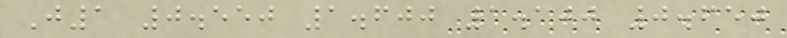J1 0.550 1.600 1.100 0.650
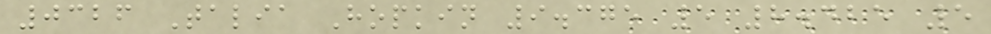0326 Talia Hopkin 9.375 5 8.425 5
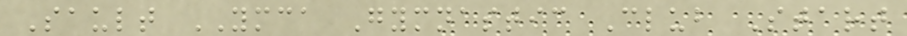Sault YMCA Gymnastic Club Start
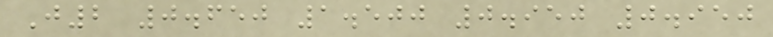J2 0.650 1.500 0.950 0.950
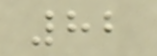82
